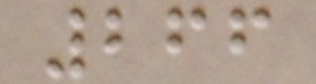266
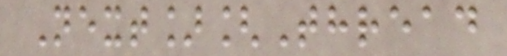Next][Thread
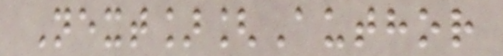Next][Author
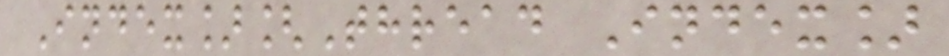Index][Thread Index]
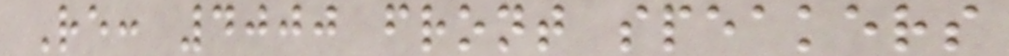Re: 4000 front speakers
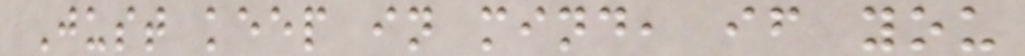Just keep in mind, if you
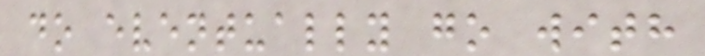do eventually go with
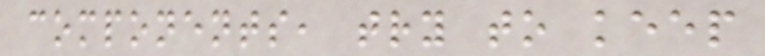components, try to keep
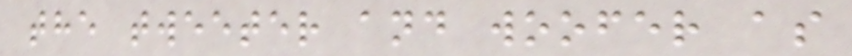the tweeter and woofer as
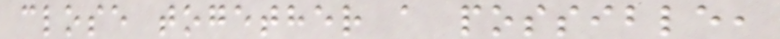close together a possible,
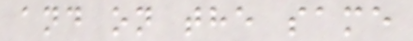and on the same
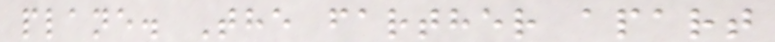plane. The farther apart
